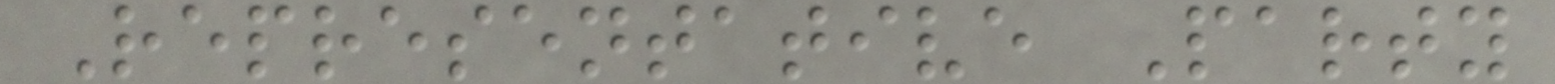Representative Party
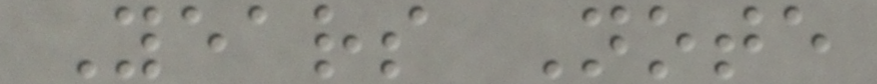Years Note
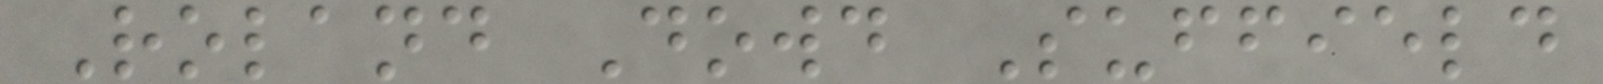Roland Dowd Suffield
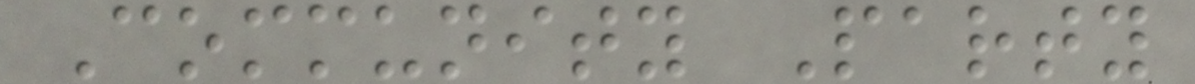Community Party
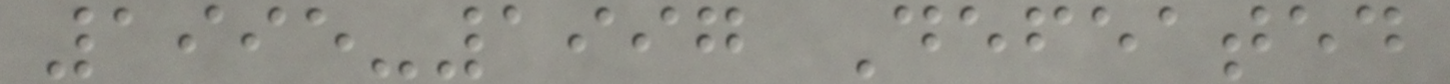1995-1997 Defeated
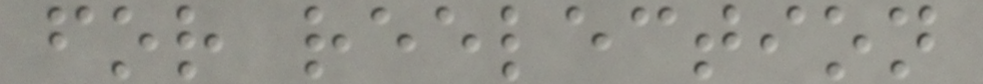for reelection
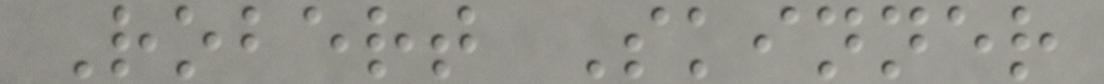Robert Skinner
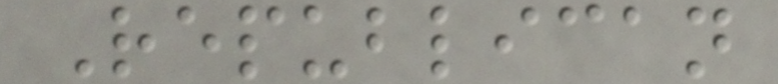Republican
